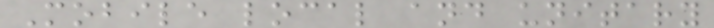Mobile local and unitary
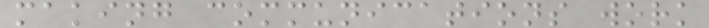making communications work
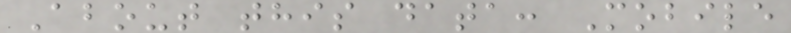About this data: Mobile
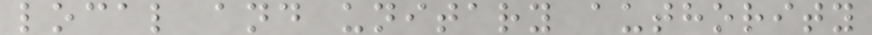local and unitary authority
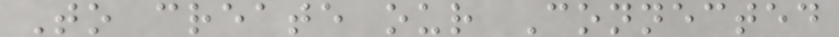To create our Connected
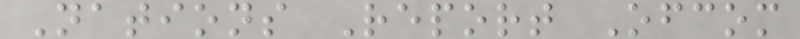Nations Report Ofcom
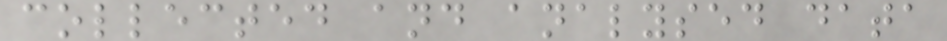collected and analysed data
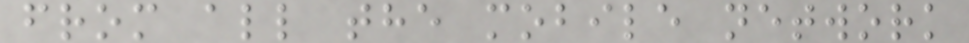from all the mobile network
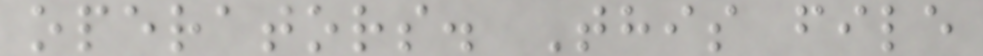operators. This file
